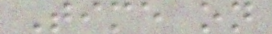Time on
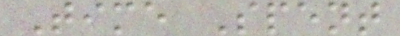Time Spent
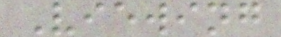Viewing
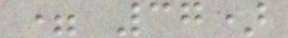= 37)
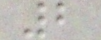2
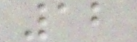12
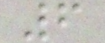6
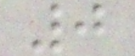0
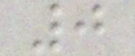0
